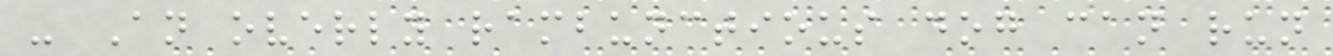- An overly rambunctious dog can run
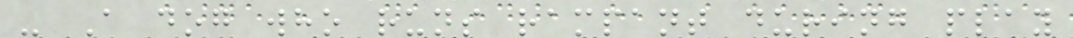- A dog who runs rampant during play
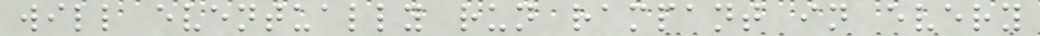will eventually run rampant in every
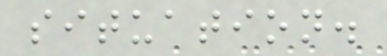situation.
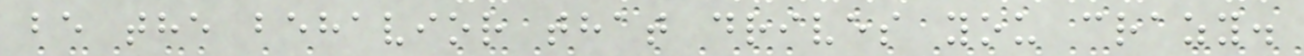be the behavior that drives you crazy.
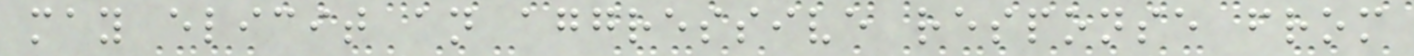may elicit an aggressive response from
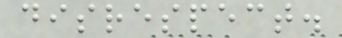disrespect.
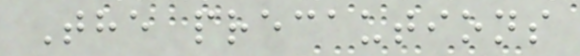The precautions
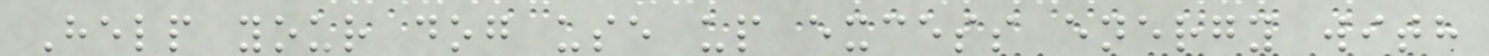Help your dog use up excess energy with
